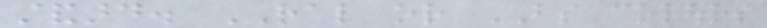standard. RAL or BS colours
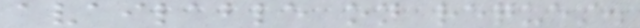available on request.
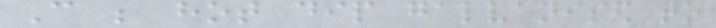Can be hot dip galvanised to
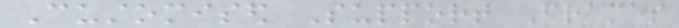Customised Support Frames
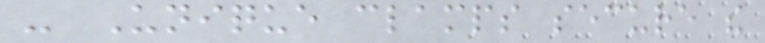- Unique clamps secure the
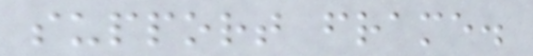support frame.
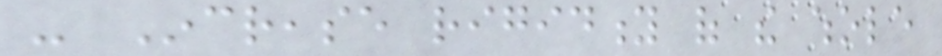- Increase rigidity of the whole
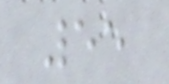55
